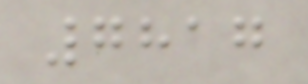7817
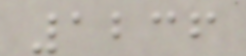1236
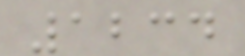1234
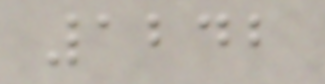1242
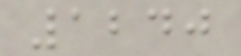1240
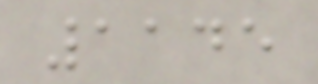1145
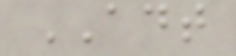ADT
